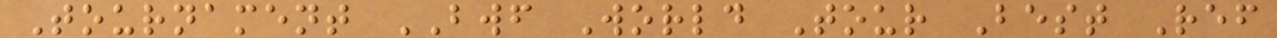Tournament BWF World Tour Best Ref
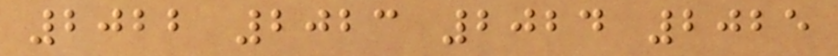2022 2023 2024 2025
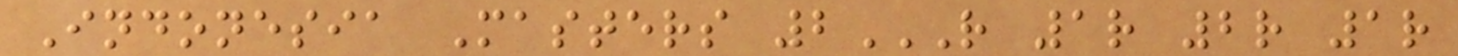Indonesia Masters 2R 1R 2R 1R
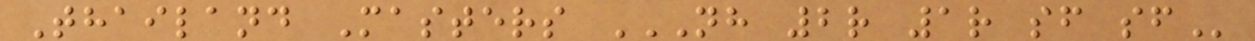Thailand Masters NH 2R 1R SF SF
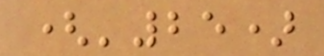('25)
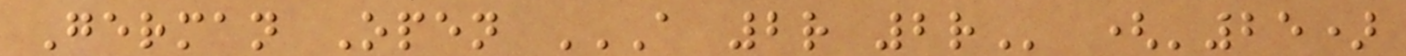German Open A 2R 2R ('25)
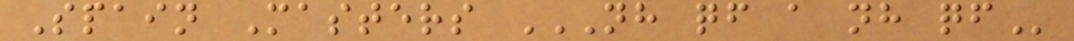Spain Masters NH QF A NH QF
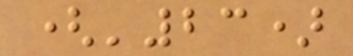('23)
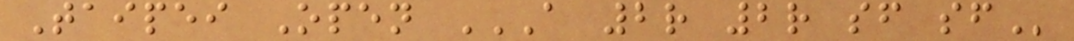Taipei Open A 2R 2R SF SF
